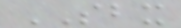SBX
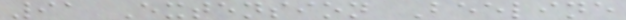91 Extension Beeline
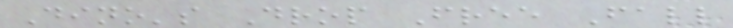Dino's Drop Free Fall
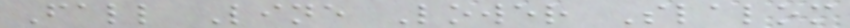Fall Line Lower Slalom
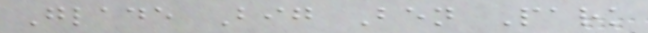Glade Big Ben Park
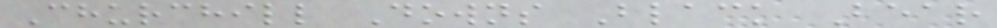Churchill Downs Black Bear
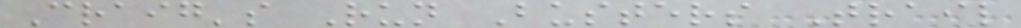Craig's Run Busters Trail
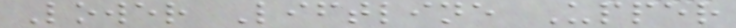Lower Liftline Upper
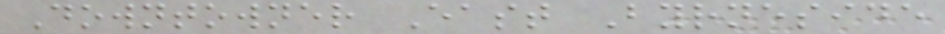Downtowner East Byrneside
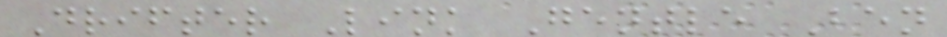Drifter Link Gentle Ben
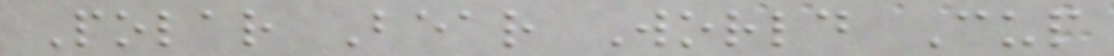Polar Bear World Cup
